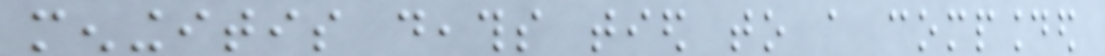meningitis deaths tied to a compounded
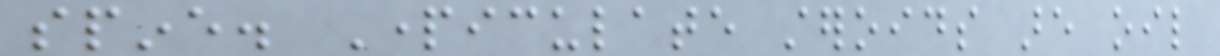spine. Particulate steroids are oil
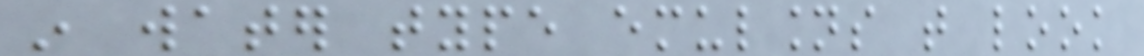in water type emulsions that look
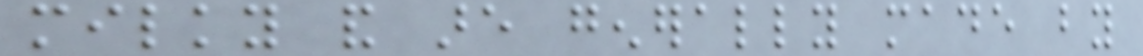milky and are generally made by
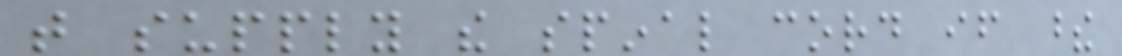that supply the spinal cord if these
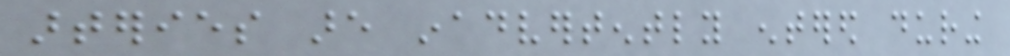arteries are inadvertently entered during
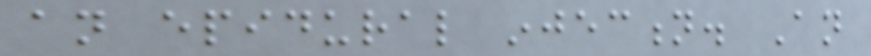an epidural injection. An
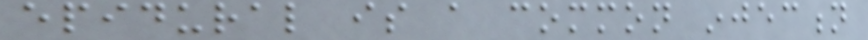epidural is a common injection
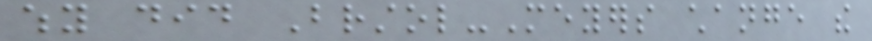why did Brstol-Meyers change the
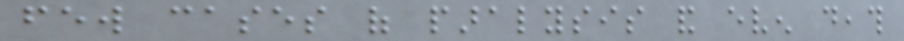few cases of paralysis and even death
